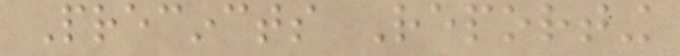Precincts Reporting
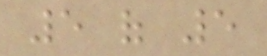5 of 5
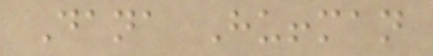Dana Huffman
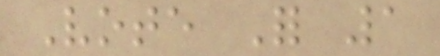Vote For 1
